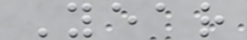Year
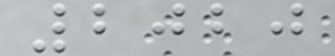2020
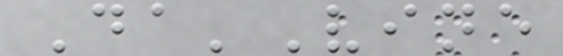Da'Vine
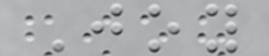Joy
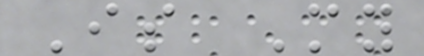Is My
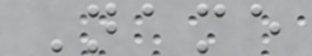Name
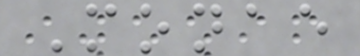Monae
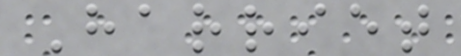Harriet
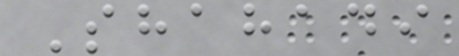Shahadi
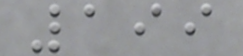199
